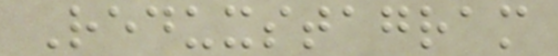Reduxstagram
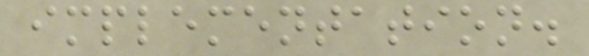implementation.
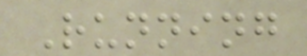Running
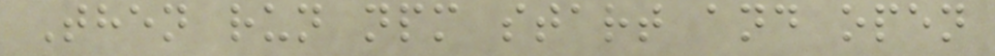Then run npm start and open
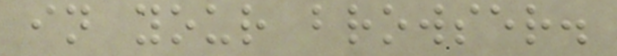in your browser.
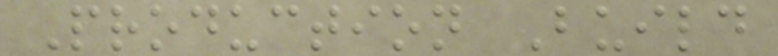Production Build
